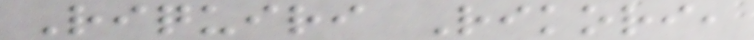Riquiri Rikori,
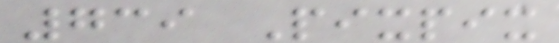739 Pixpix
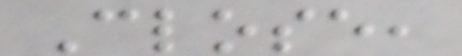Close,
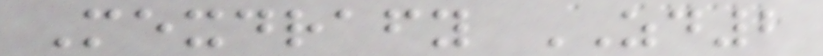Mexdrafy ZD2
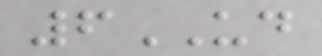6UD
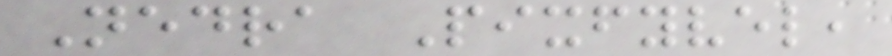Nedra Pixfyvel,
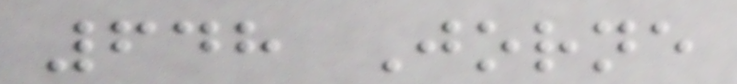648 Jorne
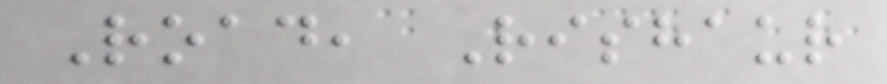Road, Rishaur
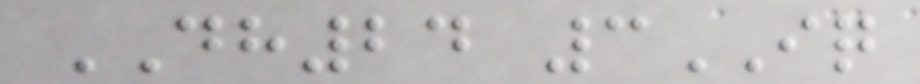DH24 3IQ
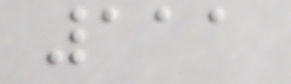111
